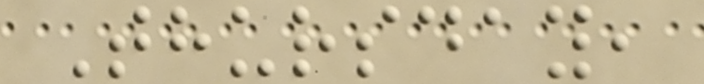Thursday,
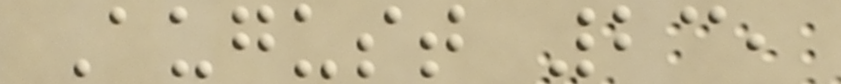August 23,
